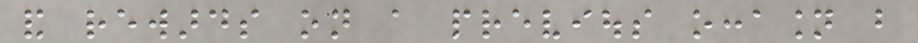and rewards on a previous occasion but
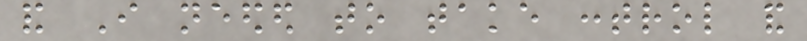and I needed to take control and
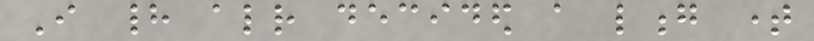I had already decided a long time
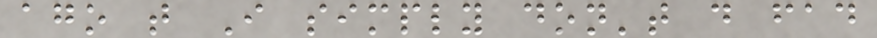ago that I simply don't do fad
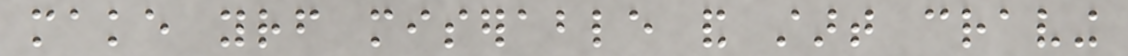make yourself miserable and start craving
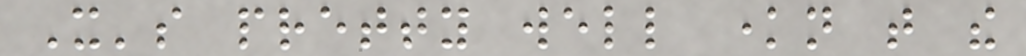It's pretty well known that the
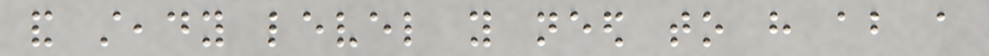and steady level you need to have about a
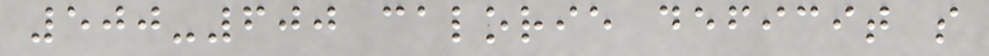500-600 calorie deficit so
